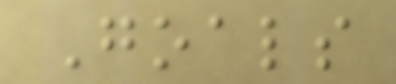Goals
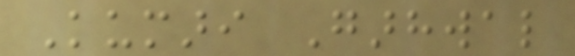Kumari Garhwal
